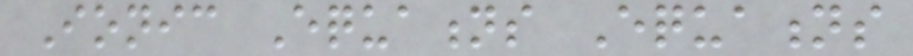Ionic Equations Equations
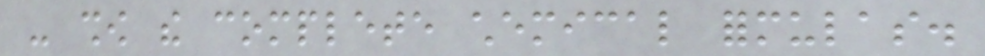- show the complete chemical formulas.
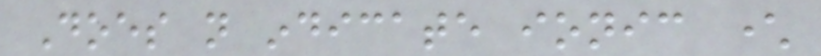Does not indicate ionic character
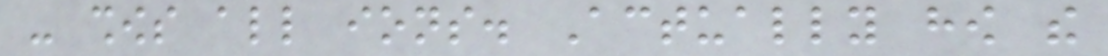- shows all ions. Actually how the
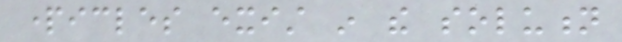particles exist in the solution
